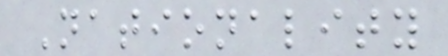Nationality
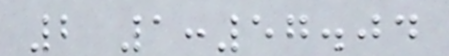2 1:57.04
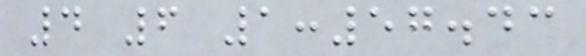4 6 1:57.43
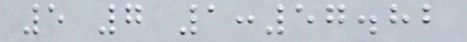5 7 1:57.82
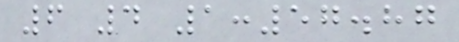6 4 1:57.87
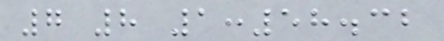7 8 1:58.32
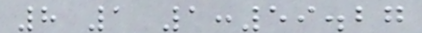8 1 1:59.27
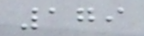179
